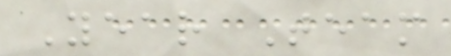Year Team
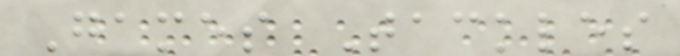Games Tackles
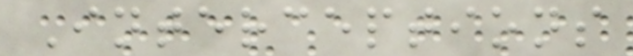Interceptions
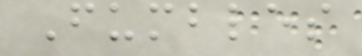Fumbles
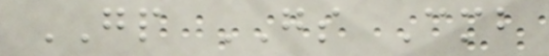GP GS Cmb
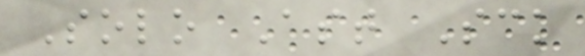Solo Ast Sck
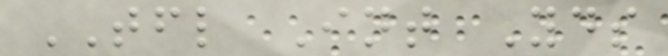TFL Int Yds
